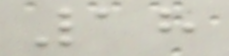18
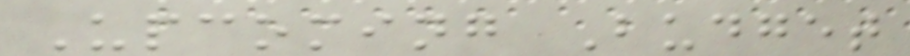Upcoming Budget
